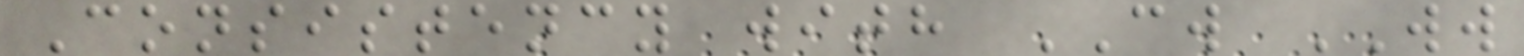Consistency with CW WW
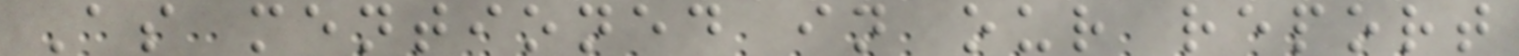As mentioned in our report
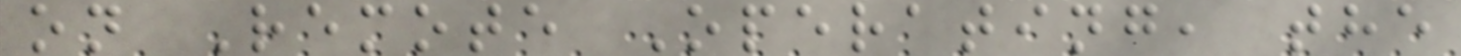on Remote Operating, the
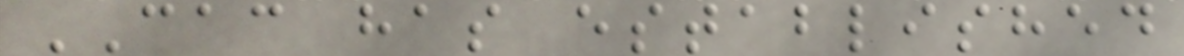CAC has established
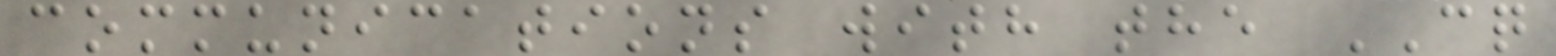communications with the CQ
